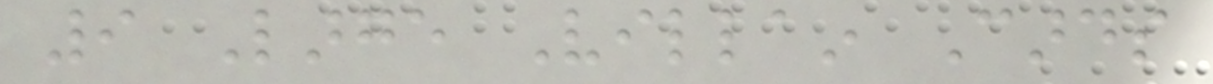9 Large Villain Cards
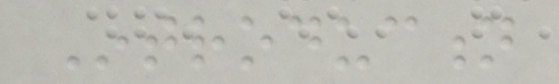Introduction
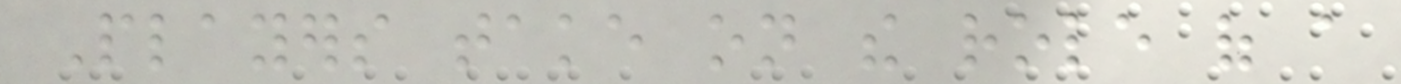Players take on the role of a
